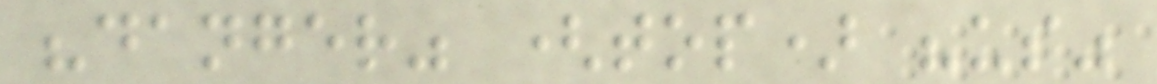"danger" (top) "us"
